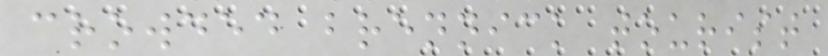crowded brennick tourist
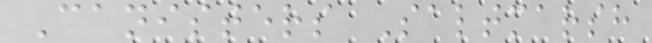Canisters Saltmarsh
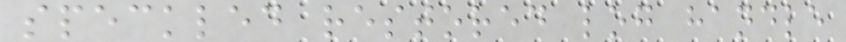speckled restored log handle
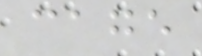cage
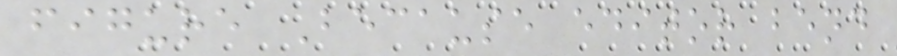figure Because editor bend
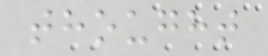thought
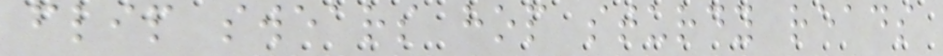flip swears hop sturdy reads
